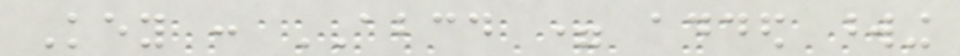Key : ABCD = added wording
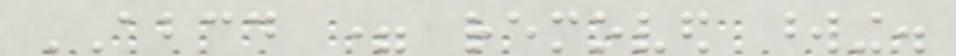ABCD = removed wording.
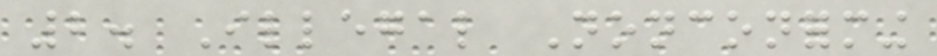2. Illegal Nonconforming
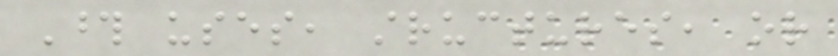Those uses, structures, or
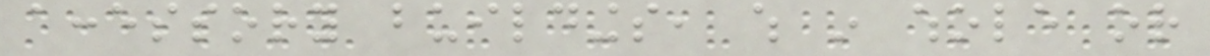accessory buildings, which in whole or
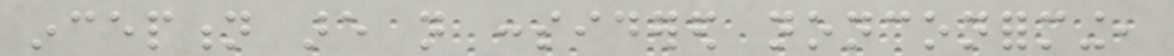inception are not considered nonconforming,
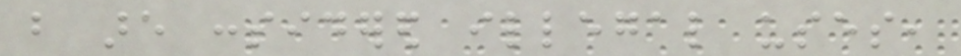but are considered illegal uses,
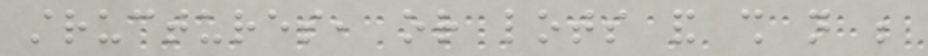structures, or lots and shall not be
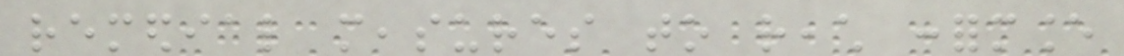remedial measures to reach conformance
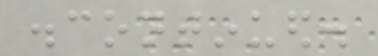discontinued.
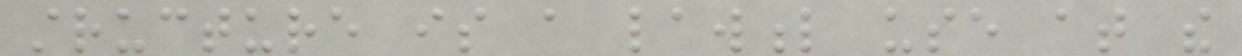structure is a lawful use at the
